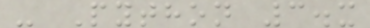- Python 3.x
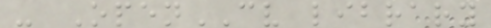- OpenCV library
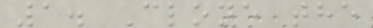1. Clone the
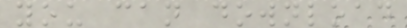you can download
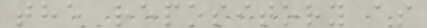the repository as
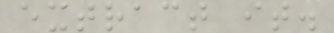extract it.
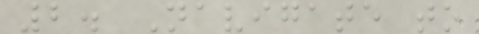2. Navigate to
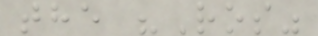the "Ros"
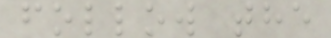follow the
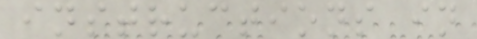instructions in
